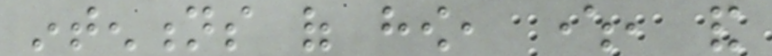intentions of how, where, and
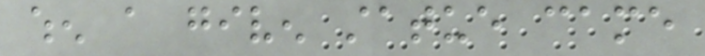when a given statue came
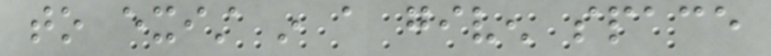to exist in a given space
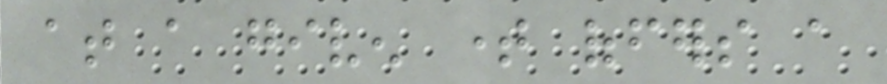at a given time offers a
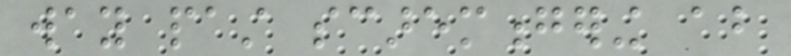way past scaremongering about
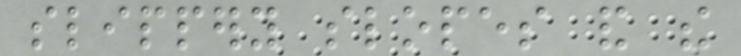slippery slopes and the
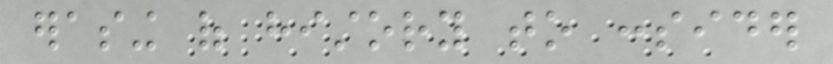erasing of history to consider
